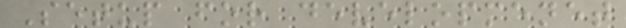Setup for developmenet
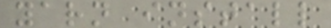yarn install
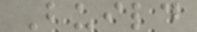Build
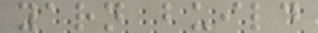yarn build
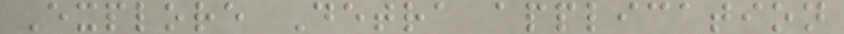Explore Detra application
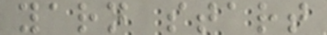yarn start
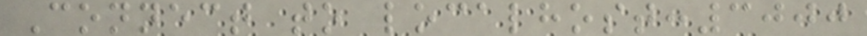Connect to localhost:3000
